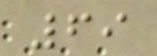69
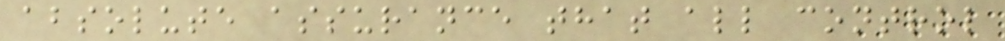absolute assurance that all control
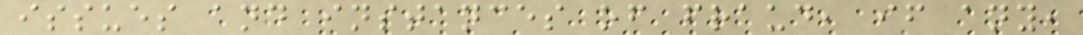issues and instances of fraud, if any,
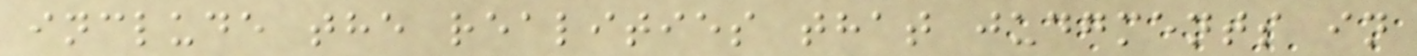include the realities that judgments in
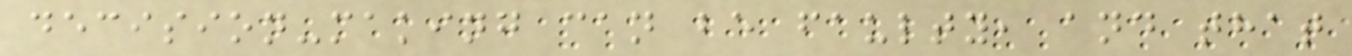decision-making can be faulty, and that
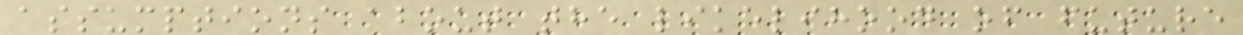assumptions about the likelihood of future
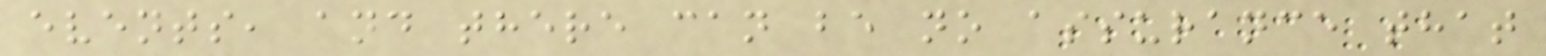events, and there can be no assurance that
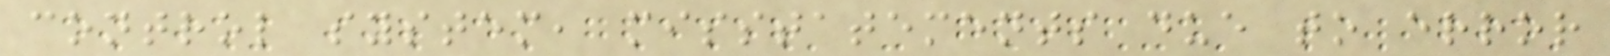control system, misstatements due to error
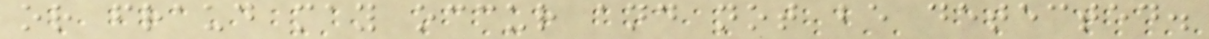or fraud may occur and not be detected.
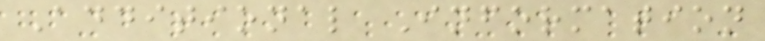Additional Information
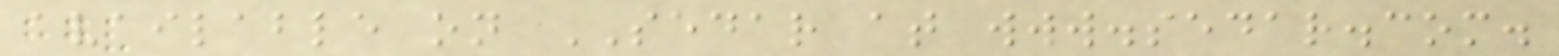available on SEDAR at www.sedar.com.
